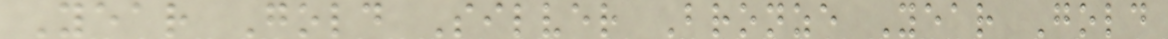Year Gold Silver Bronze Year Gold
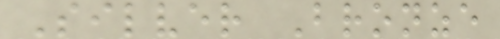Silver Bronze
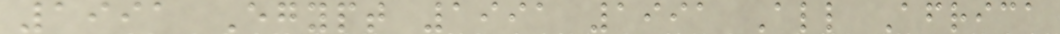1991 Egypt 1991 1991 All Africa
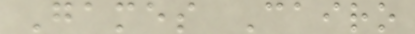Games Cairo
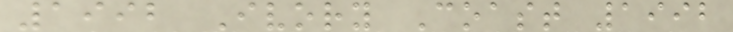1992 Ivory Coast 1992
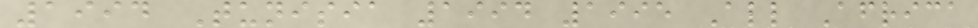1994 Tunisia 1994 1995 All Africa
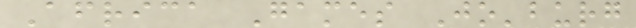Africa Games Jo'burg
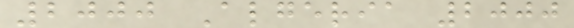2000 Algeria 2000
